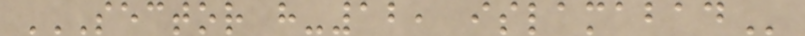SECTOR H-12, ISLAMABAD
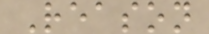Reason
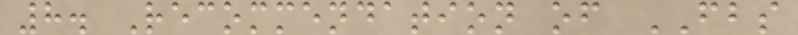8. Recommendation of FBS
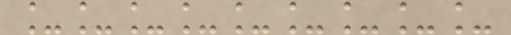_________
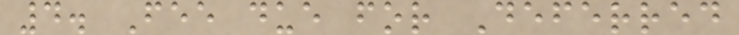4. Fee due for Deferred
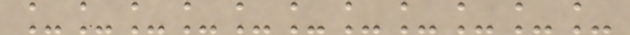___________
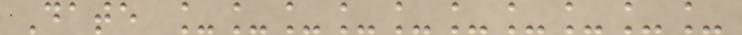Date __________
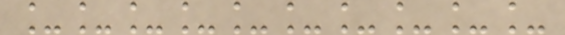__________
